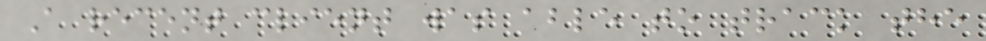A recent client was able to track the
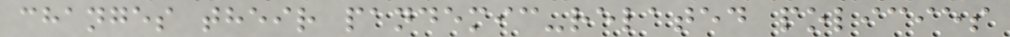changes their pandemic-related policies
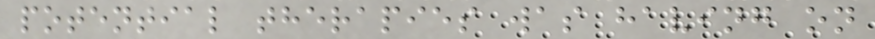potential therapies was having on
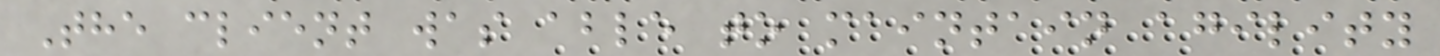The client was able to maintain agility
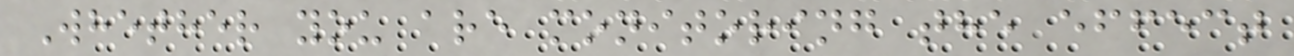Whether you are monitoring the effect
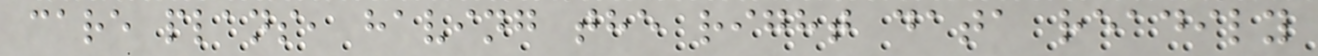care plans, having the right data readily
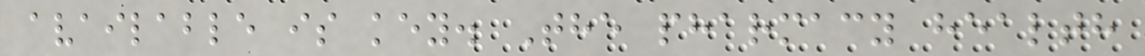available is key. The pharmacy health
